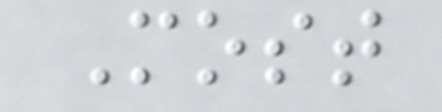Most
